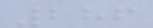286
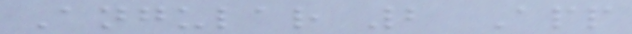Angular 2 App
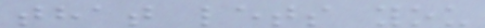that lets you
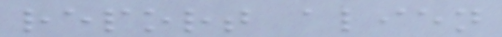report alien
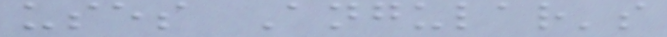uses Angular's
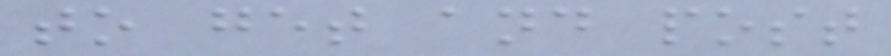to get and post
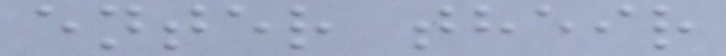enter their
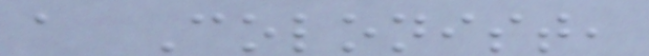a Colonist,
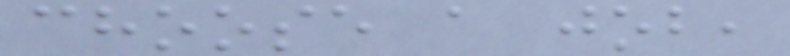choose a job,
